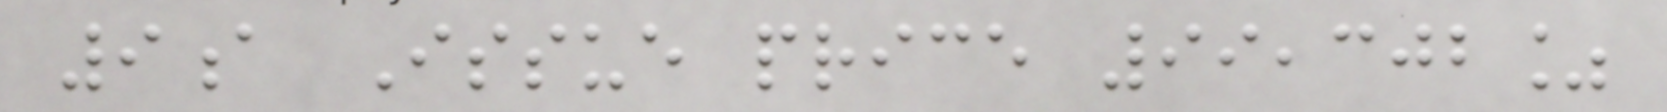9a Issue price 99,302%
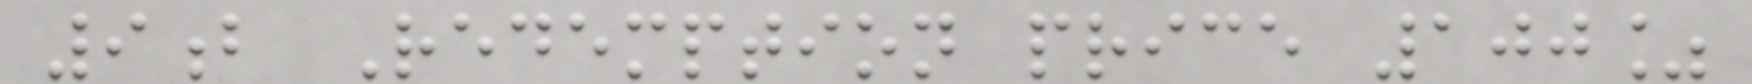9b Redemption price 100%
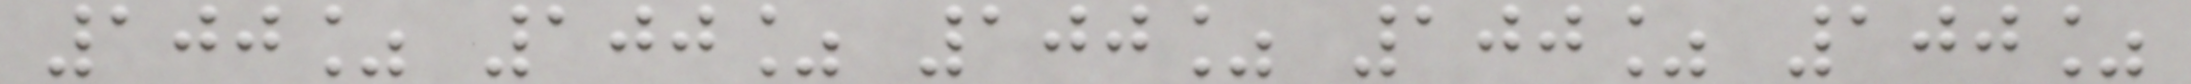100% 100% 100% 100% 100%
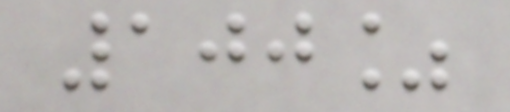100%
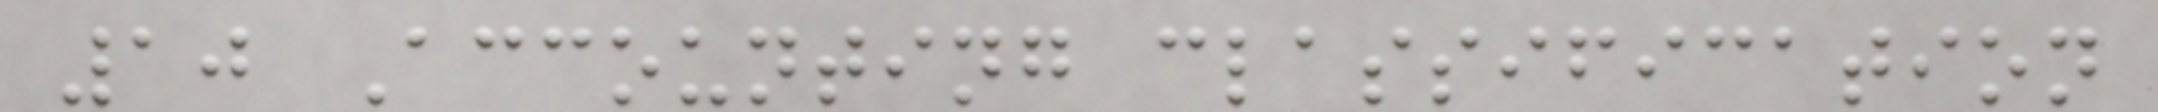10 Accounting classification
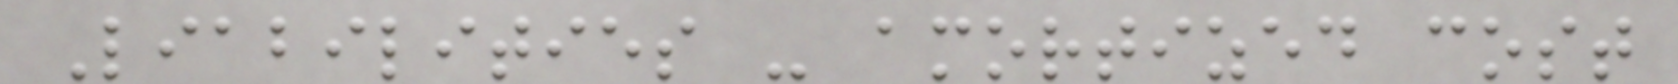Liabilities - amortized cost
